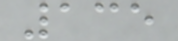135
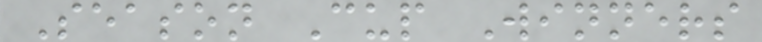Season Cup Winners
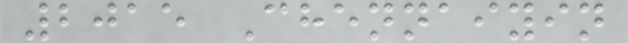2015 Chennaiyin
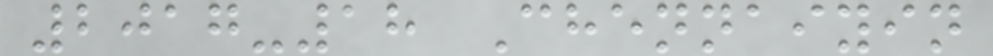2017-18 Chennaiyin
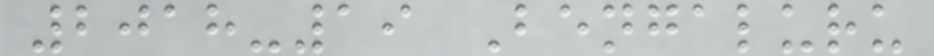2018-19 Bengaluru
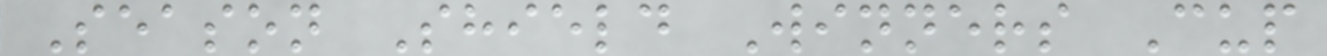Season Shield Winners Cup
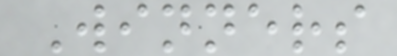Winners
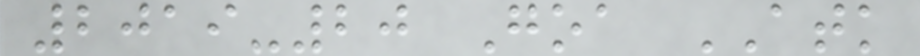2019-20 Goa ATK
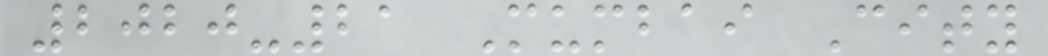2020-21 Mumbai City
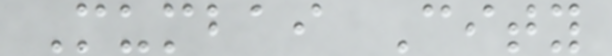Mumbai City
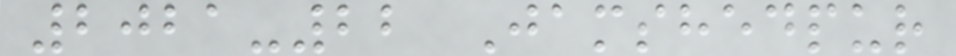2021-22 Jamshedpur
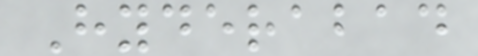Hyderabad
